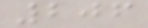206
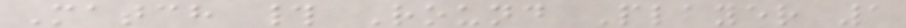Match # Round Player 1
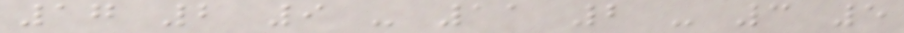17 2 9 - 11 2 - 3 5
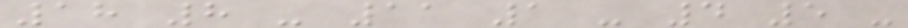18 8 - 11 1 - 4 5 -
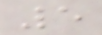5
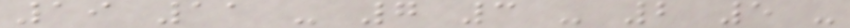19 11 - 7 3 - 2 5 -
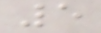5
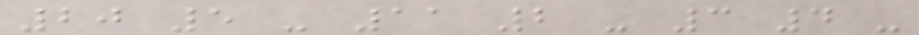20 5 - 11 2 - 3 4 -
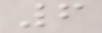6
